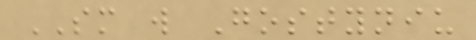SM w Gostyniu
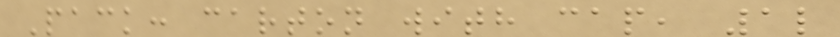Pack: carton with cap, 1l
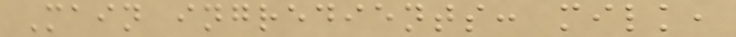Main ingredients: milk,
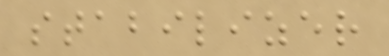stabilizer
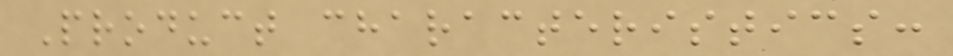Product characteristics:
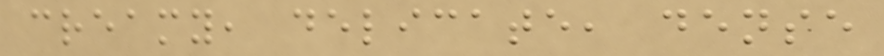creamy, delicate, dense
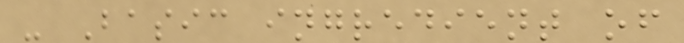- Basic ingredient of
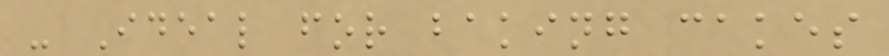- Ideal for baking cakes
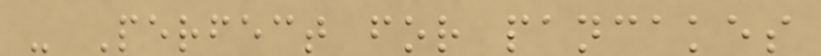- Perfect for pancakes
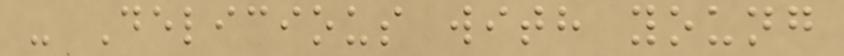- Delicious with young
